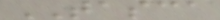TASCA
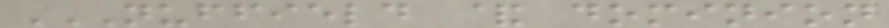NUFFIELD & DOMINION
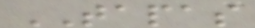TAPAS
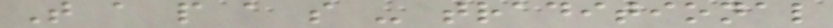T a p a s - traditional
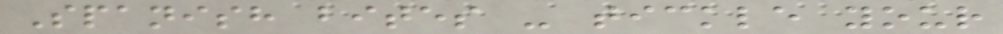Spanish bites - tickle your
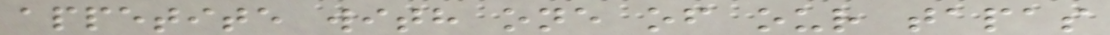appetite with one of our tapas
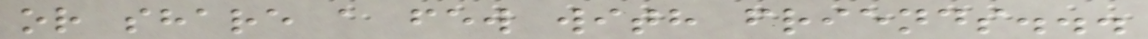or share a few with friends...
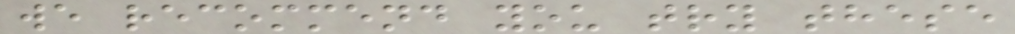we recommend you try these
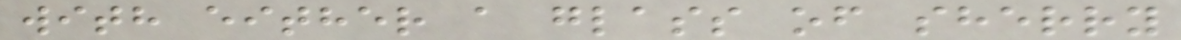with either a glass of sherry
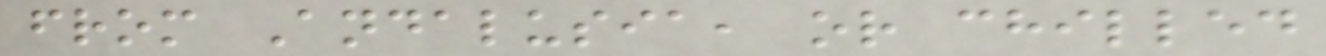from Andalusia, or chilled
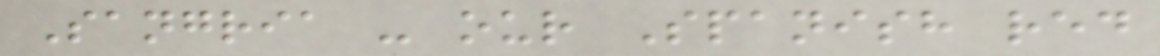Sangria - our Spanish red
